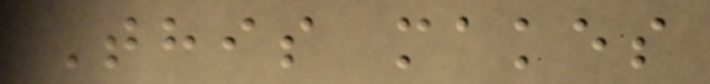This makes
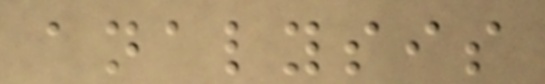analysis
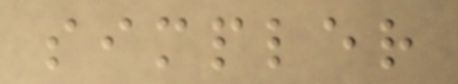simpler
